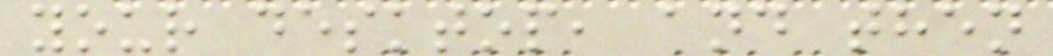your desktop, and then
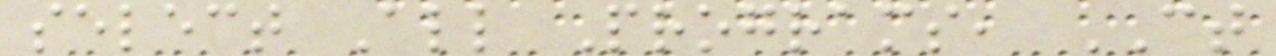select All Programs, CT
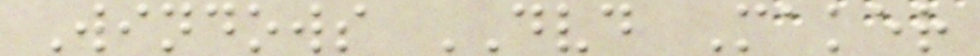Windows DVD Maker
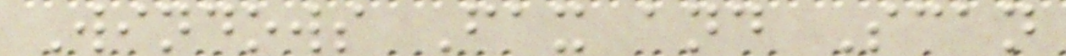Windows Fax and Scan
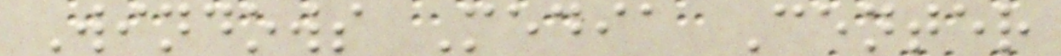Windows Media Center
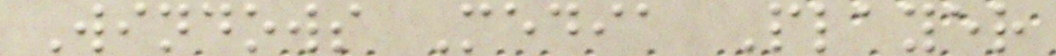Windows Media Player
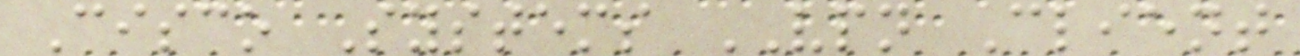Cisco Systems VPN Client
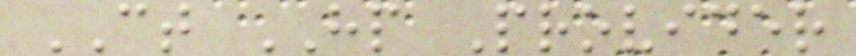CT HP Provider
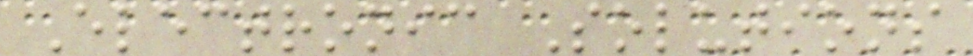Electronic Solutions
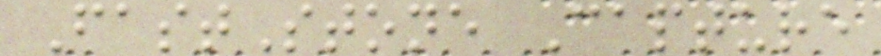FastStone Capture
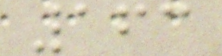163
